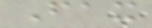Fax
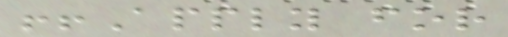!!Apply for
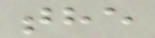the
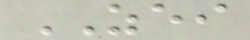ZEI
